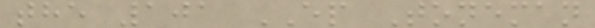the 101 EP Toneman
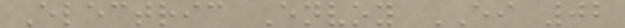Electric Envoy EI 02
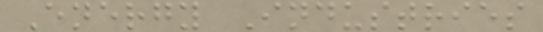Energy Industries
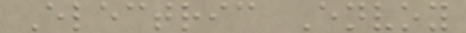Electric Envoy
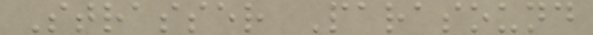Strasser Parasound
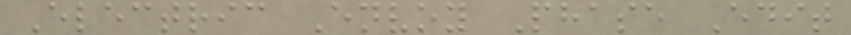Electric Envoy Phase Edit
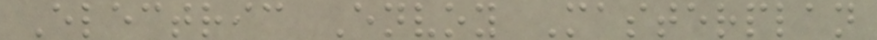Electric Envoy Masterplan
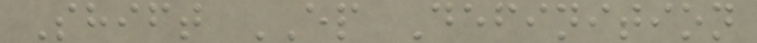Shift EP Definition
